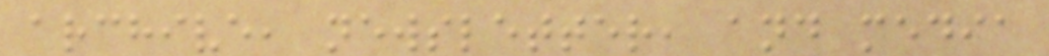archive, newsletter, and media
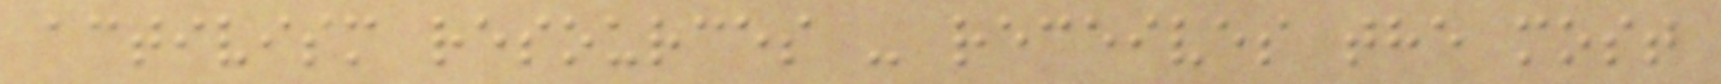activism resources - receives the most
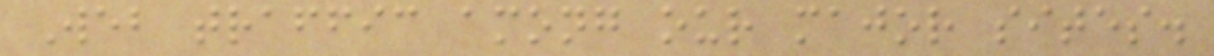Web traffic among our major sites.
